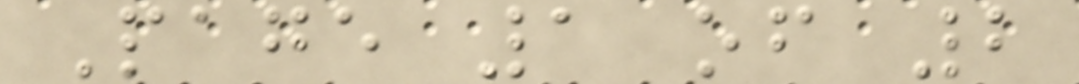Page 1 of 2
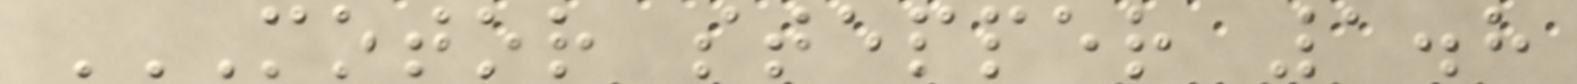MOTOR STEPPER 1.8
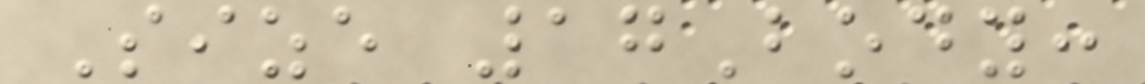Size 17Body:
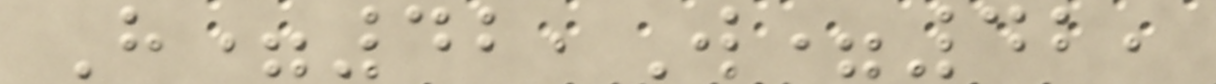H=42,W=42,
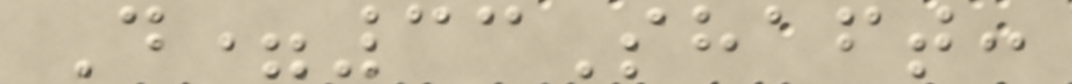D=33Shaft:
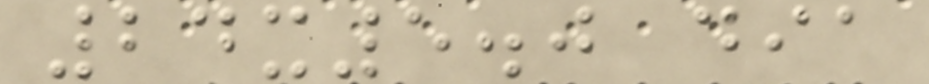24x5.0 dia
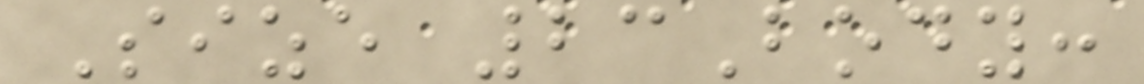Size 23Body:
